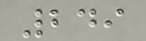249
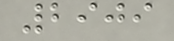2909
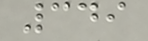349
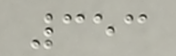353
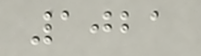1021
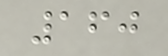160
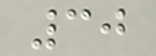30
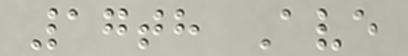17th Ave
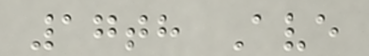17th Ave
